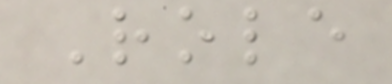Role
